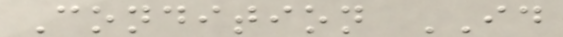Condition ID
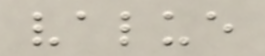value
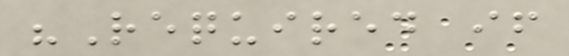"Required if
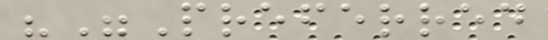""Preferred
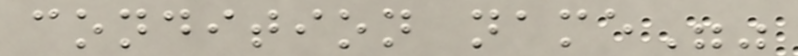condition name""
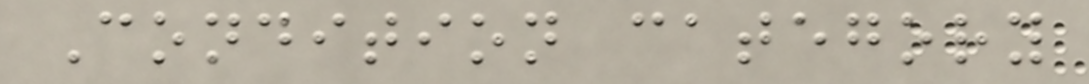Condition category
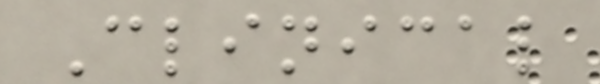Clinical
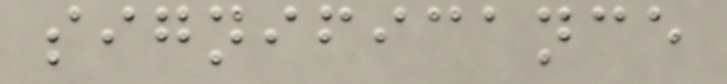significance
